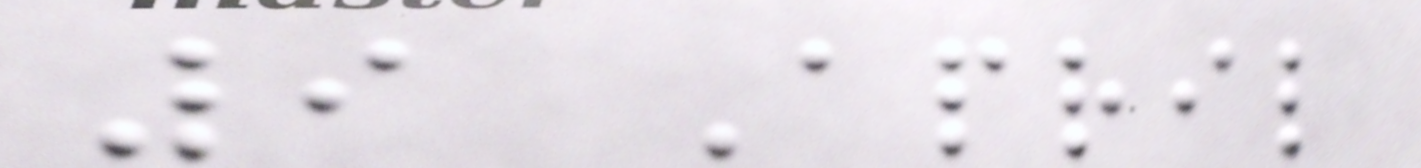9 April
